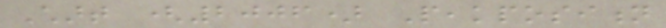Chart (2006) Peakposition
